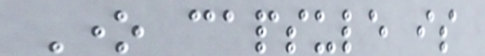One capsule is
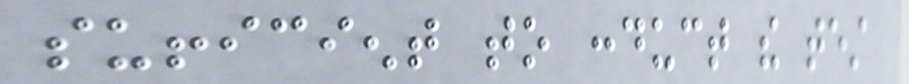sufficient to conduct the test
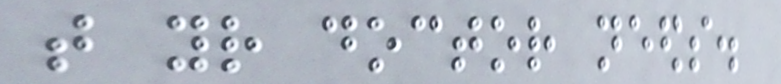that your doctor needs.
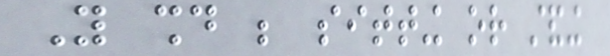You should be sitting or standing
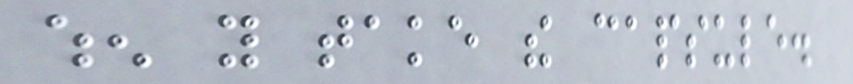when you take the capsule.
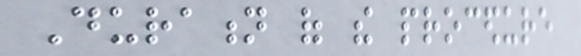Duration of the procedure
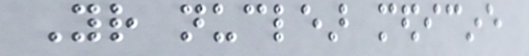Your nuclear medicine
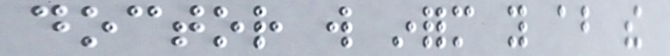doctor will inform you about the
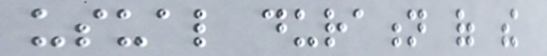usual duration of the
